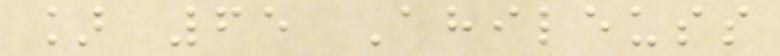] 65 Ahileuss
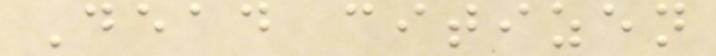Dead citizen
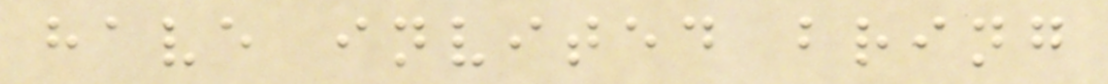have invited bring
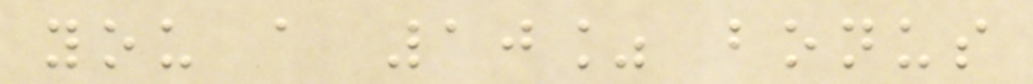you a 10% bonus
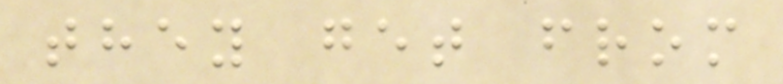they get from
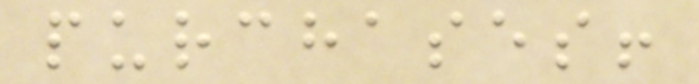purchases!
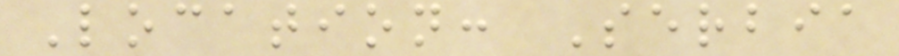Location: Serbia
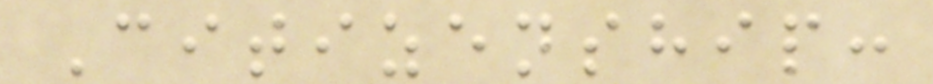Citizenship:
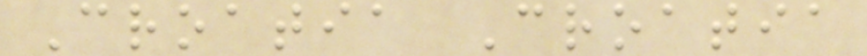Croatia Croatia
